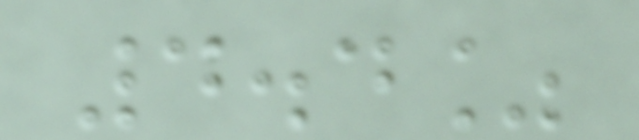4.4%
